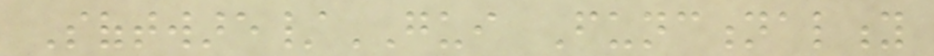Software/GUI Functionality
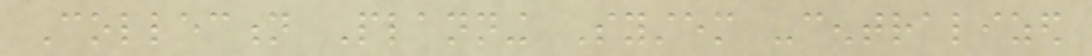Collection Planning System -centralized
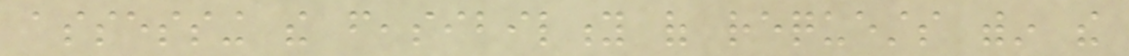assessing the feasibility of requests within the
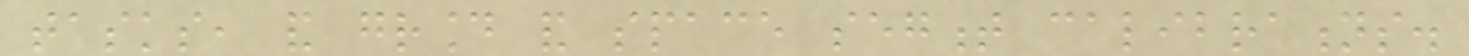tasks, and ground and space segment calibrations.
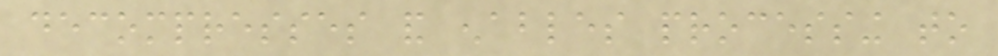decompresses and enables processing to
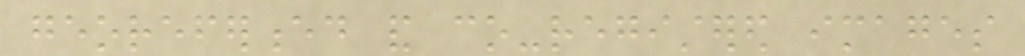georeferenced and co-registered images
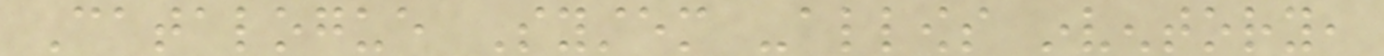Catalogue System -allows inventory,
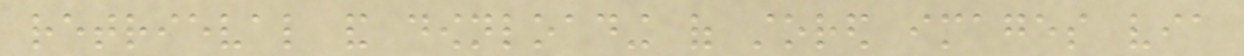retrieval and downloading of stored images via
